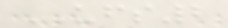UFS2
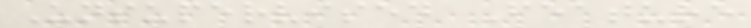Unsupervised Feature
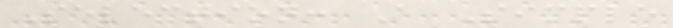Selection: A Simple
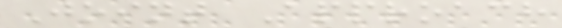Joint Approach
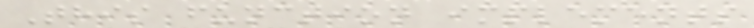This function implements
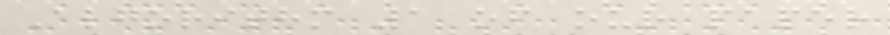Algorithm 1 of our paper
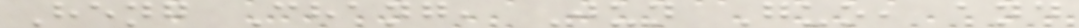Heng Chang, Jun Guo, and
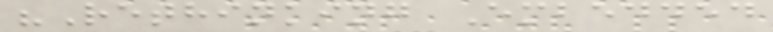"Rethinking Embedded
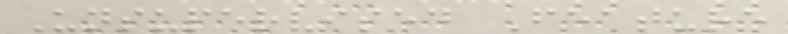Unsupervised Feature
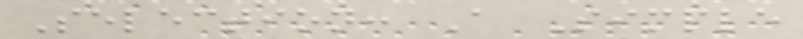Selection: A Simple
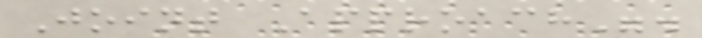Joint Approach".
